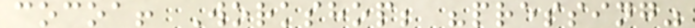cocoa! Workshop; "pressing"
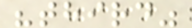"third"
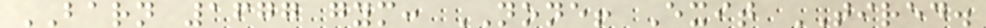BARN 1677 gym: NONE! Exit TIRED.
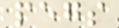pegs
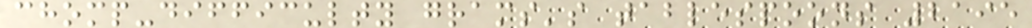chomp-difficulty grams's tablespoons 2195
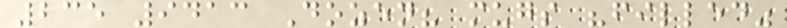235 9413 Dozen? mugs "filled"
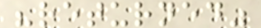"returned"
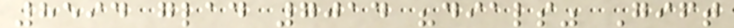8594 glad 7014 "dials" Gift
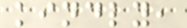kindly,
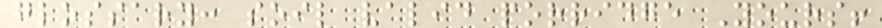glossary: soil valid porridge Yours!
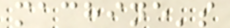machine's
